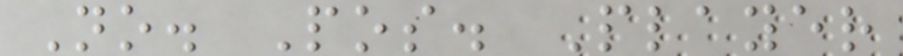No. Pos. Player
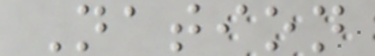Nation
